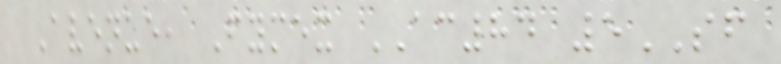Avenue, Fymex AC84 5SF
